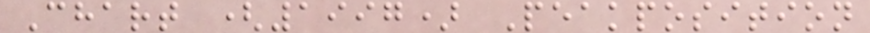Chart (1997) Peakposition
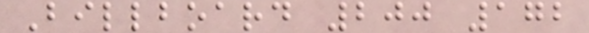Billboard 200 172
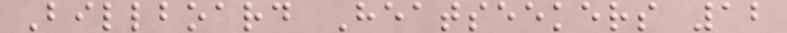Billboard Heatseekers 12
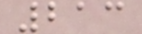213
